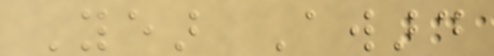Year Award
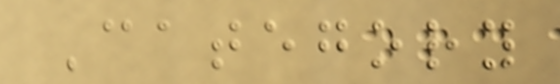Category
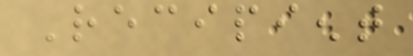Recipient
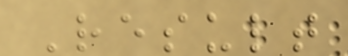Result
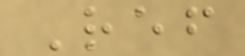Ref
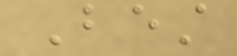Best
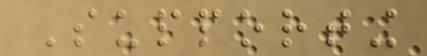Supporting
